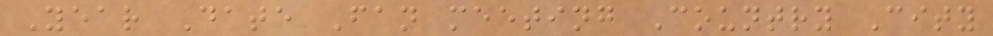Year Date Fan meeting Country City
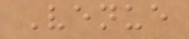Venue
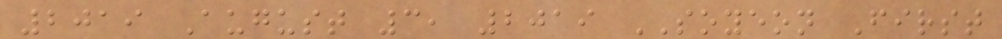2019 August 3, 2019 SOYEON First
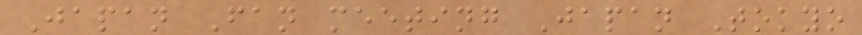Japan Fan meeting Japan Tokyo
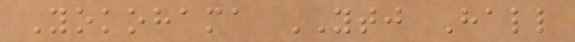Yokohama YTJ Hall
